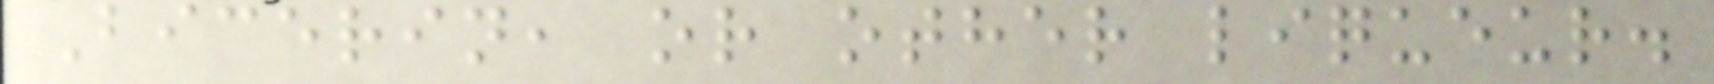Bicerin, or other liqueur.
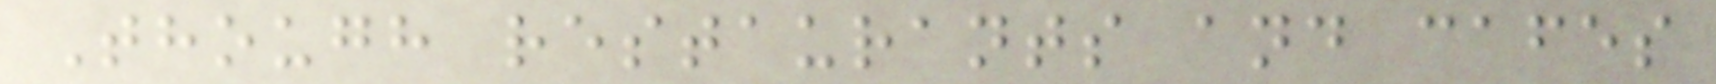Though restaurants and cafes
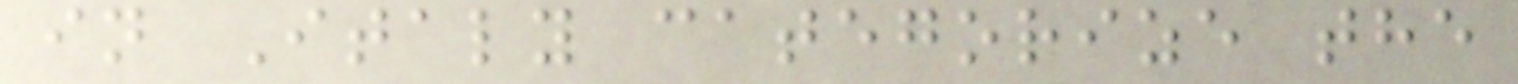in Italy categorize the
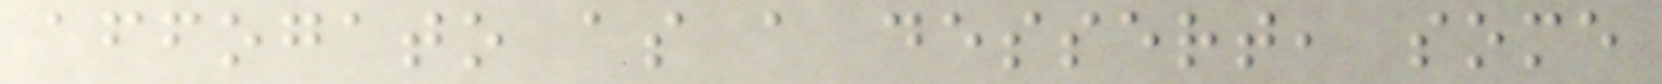affogato as a dessert, some
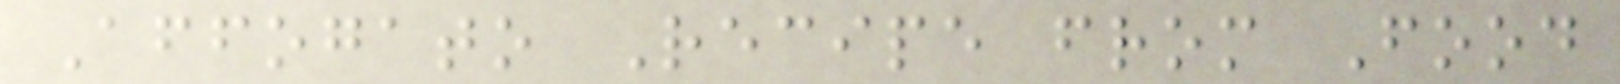Affogato Recipe from Food
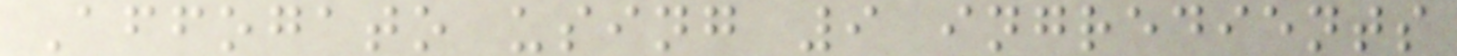Affogato using 9 ingredients
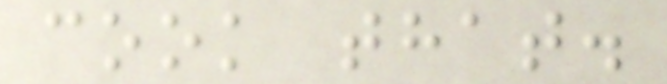cook that.
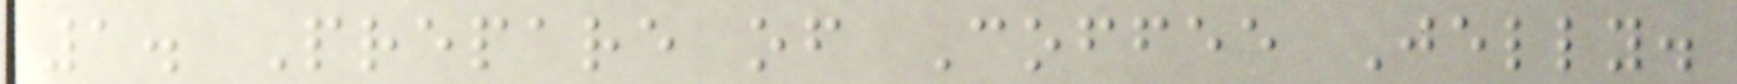1. Prepare of Coffee Jelly.
